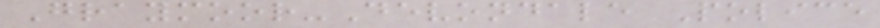Graymoor-Devondale Police
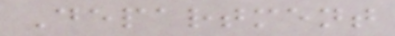Department
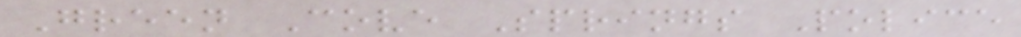Green Cove Springs Police
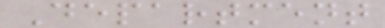Department
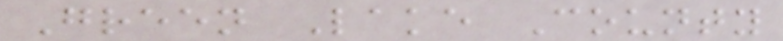Green Lake County
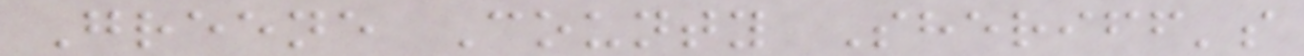Greene County Sheriff's
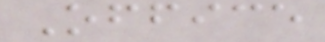Office
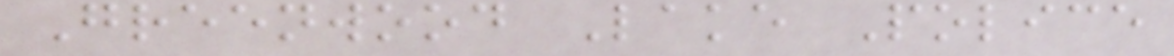Greenwood Lake Police
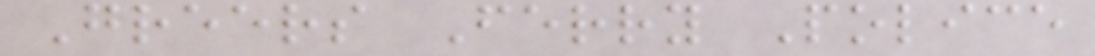Greers Ferry Police
